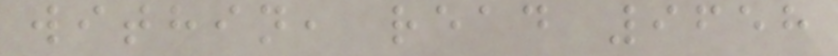within, read 9658
